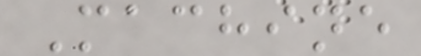Machine
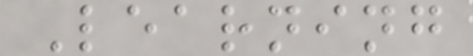Learning
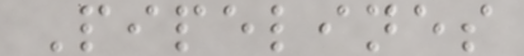Pipelines
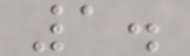1.
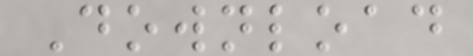Download
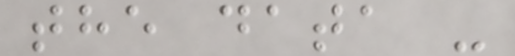the data -
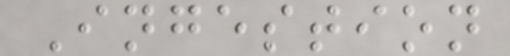Ingestion
